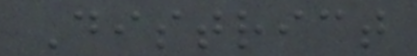District
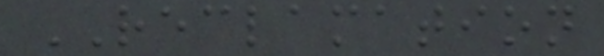RECLAMATION
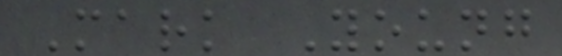Mark Young
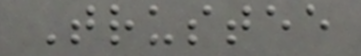Trustee
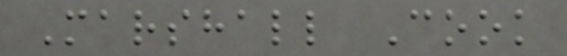Marshall Cook
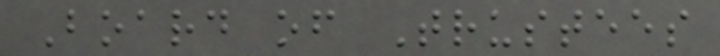Board of Trustees
